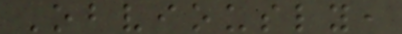Obviously,
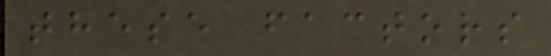these factors
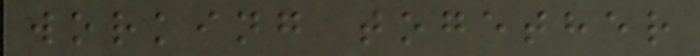working together
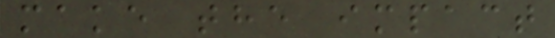make the impact
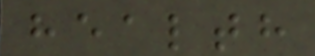health
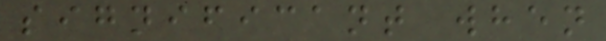significant when
